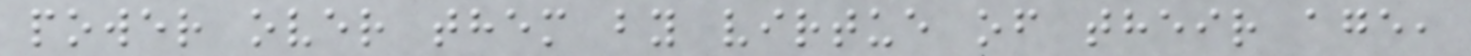power over them by virtue of their age,
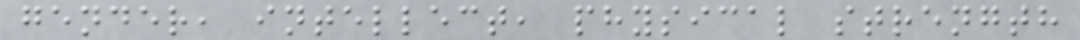gender, intellect, physical strength
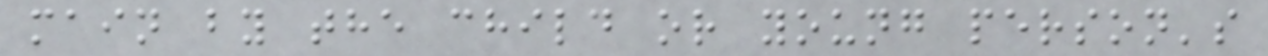main by the child or young person's
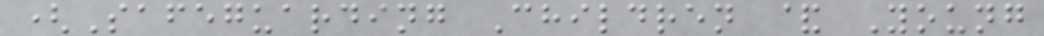(Safeguarding Children & Young
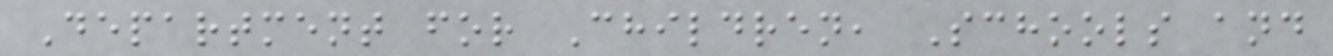Department for Children, Schools and
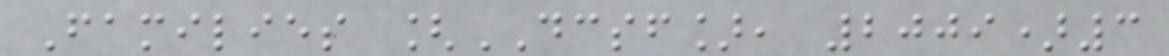Families [DCSF], 2009)3
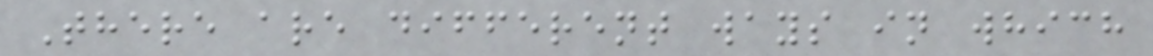There are different ways in which
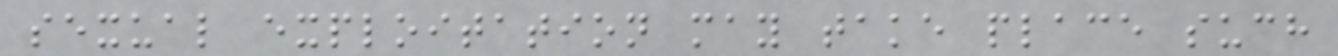sexual exploitation may take place such
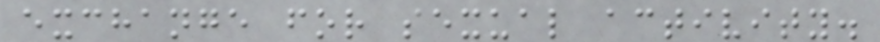exchange for sexual activity.
